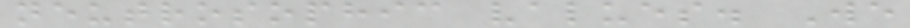neutrosophic values. We
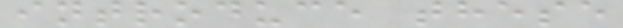introduce these
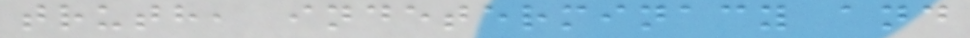truth, indeterminacy and
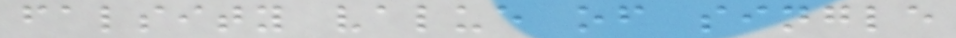falsity value of single
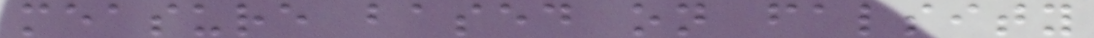measure based on falsity
